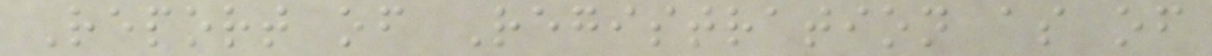Report of Registration as of
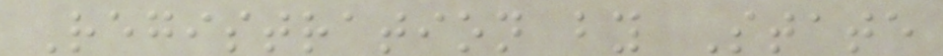Registration by State
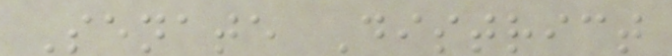Senate District
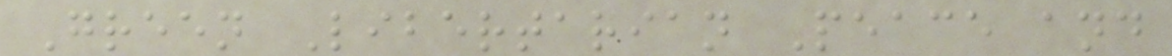Green Libertarian Peace and
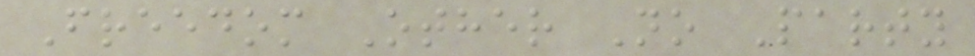Freedom Other No Party
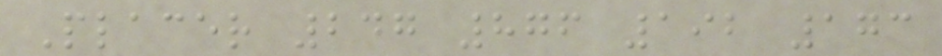Placer 247 876 192 173
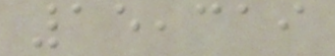15,319
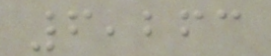6,263
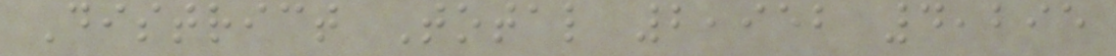District Total 2,952 4,295
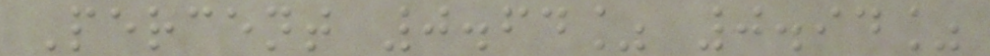Percent 0.64% 0.94%
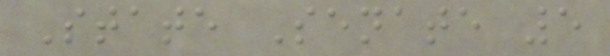State Senate 5
